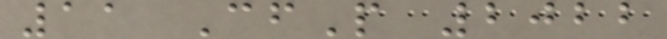11 CfP 2022
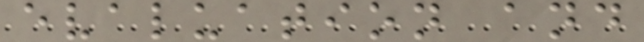evaluation and
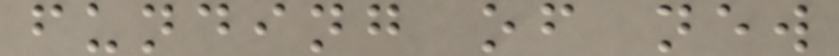funding of new
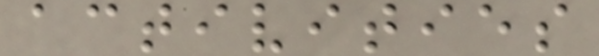activities
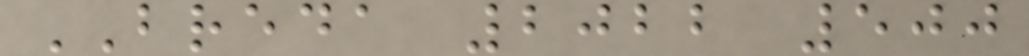BREDA 2022 500
